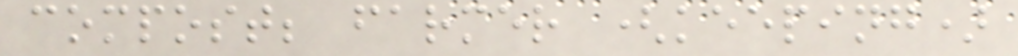compost; farmer (keeping)
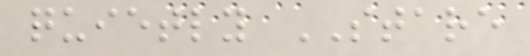quietly STARE
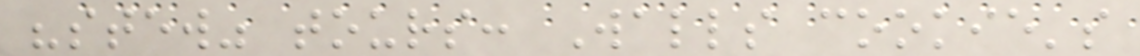"stew" tours: Walls cookie's
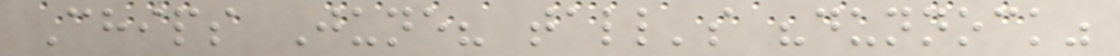Chips June? tall's "dunnock"
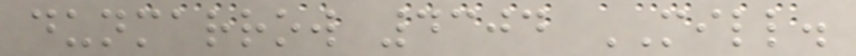dunmarrow 4304 MILL.
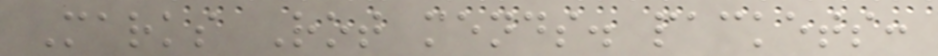Marks Rot mends. packets:
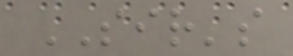SIR's
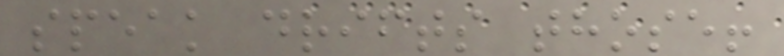speak drifts those!
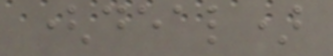(deal)
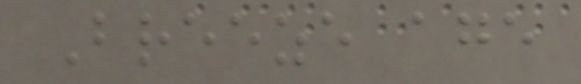Breeze age
